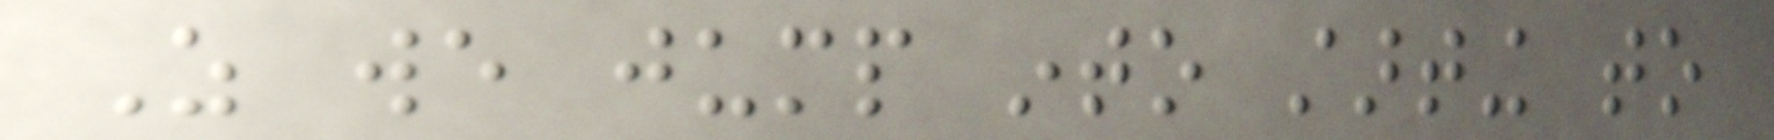As we jump into starting to
